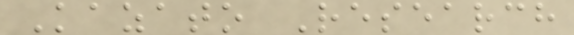Kazato Research
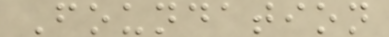Foundation
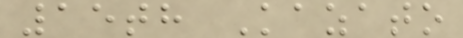15th Kazato
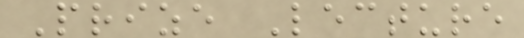Prize Lecture
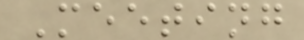Meeting
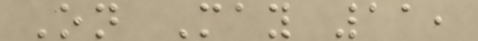On May 11,
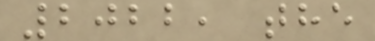2022, the
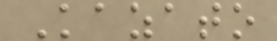Kazato
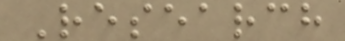Research
